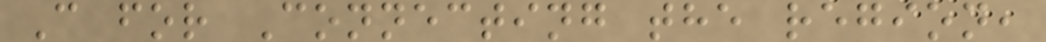C for Connecting the region,
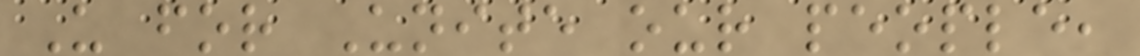U for Unite our people,
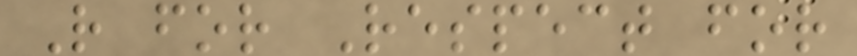R for Respect for
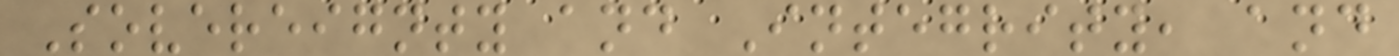Sovereignty and Integrity, and
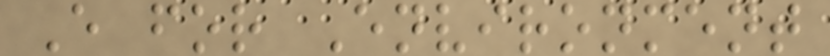E for Environment
